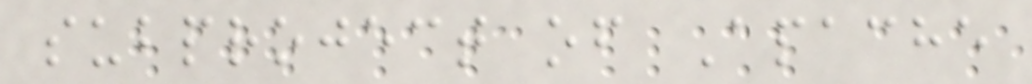subproject of Apache
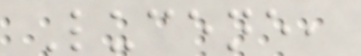Lucene,
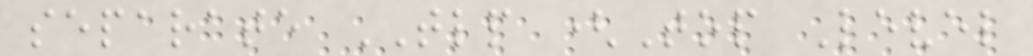separate TLP (Top Level
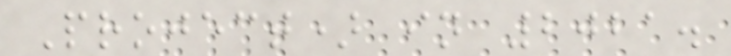Project) in 2021.
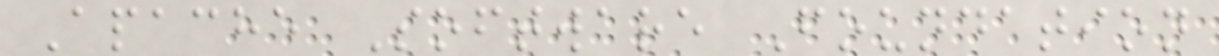Apache Software Foundation
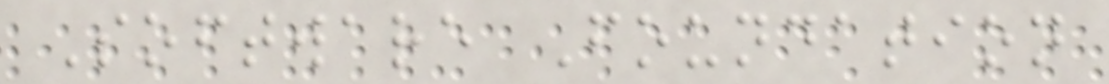Software Foundation
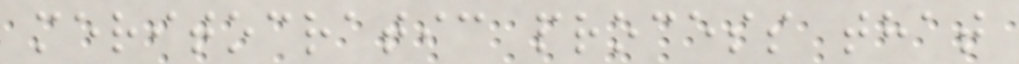meritocratic process that
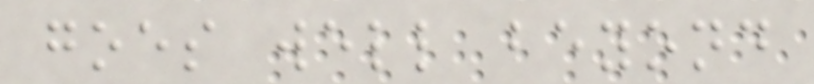goes well beyond
